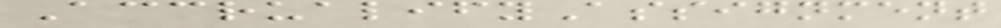AccrualifyAssignment
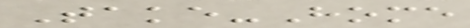Take-Home
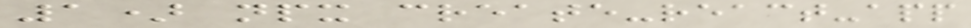1) npx create-react-app
